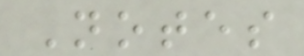Notes
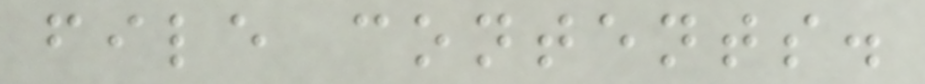file contents.
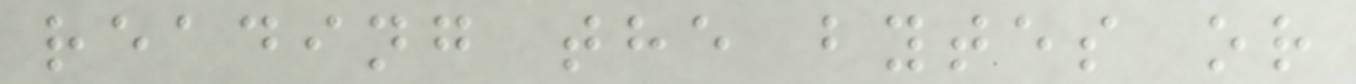reading the bytes or
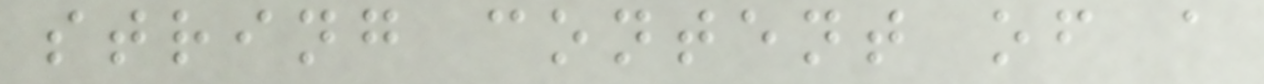string content of a
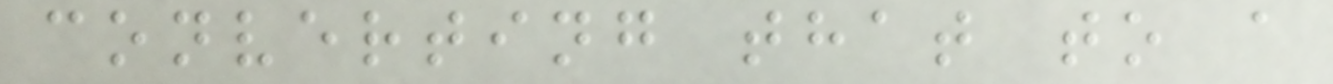converting that to a
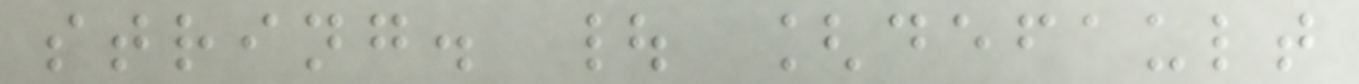string. | [default
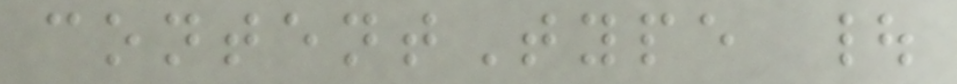contentType |
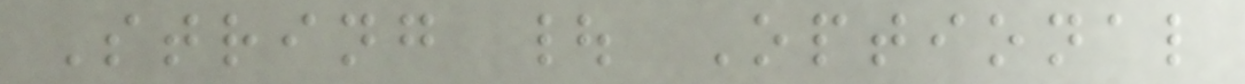String | Optional
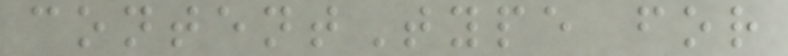contentType for
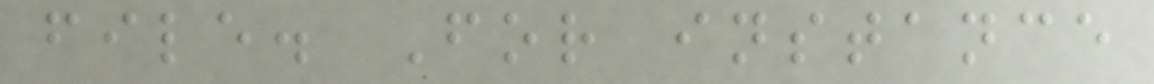file. For instance
